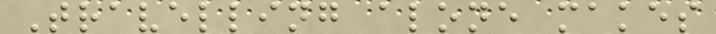Travelling alone makes
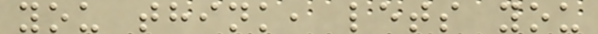you think, lets you
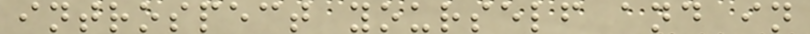introspect yourself and in
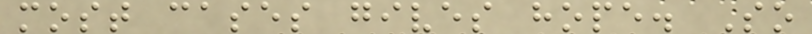most cases gives hope. So
